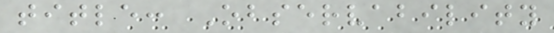title: Observability
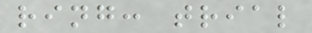ring: trial
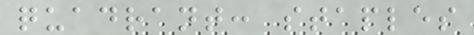quadrant: staples
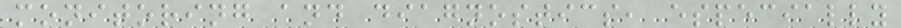monitoring and diagnostics, especially
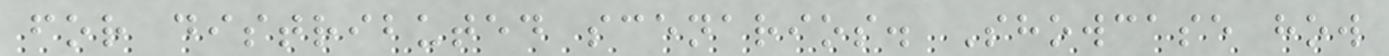for distributed scenarios. Showcase how
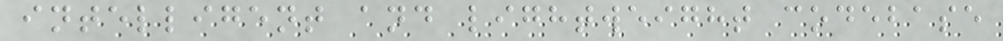intelligent and lightweight codebase
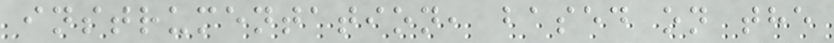instrumentation, based on the
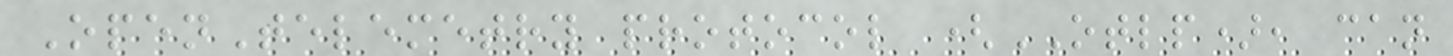OpenTelemetry protocol (OTLP), can
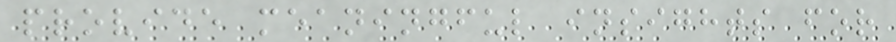provide meaningful insights for
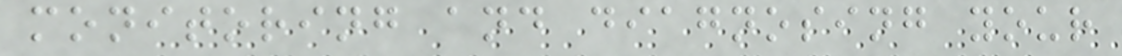monitoring and diagnosing your
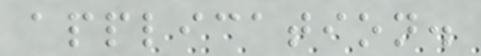application.
